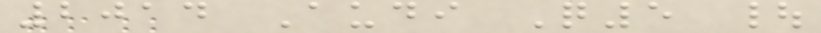2014 Audi Q5 |
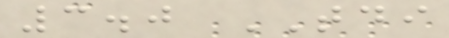3.0 TDI
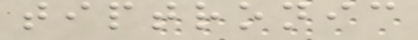tiptronic
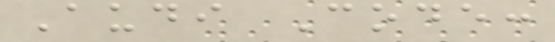Audi Code:
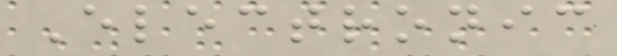Electronic
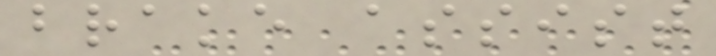brake assist
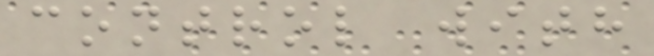control with
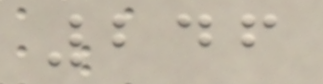246
